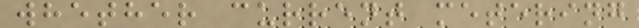whether current metering
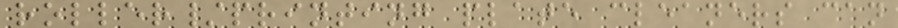roller/printing plate cleaners can
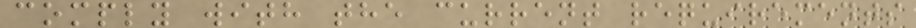comply with the current requirements
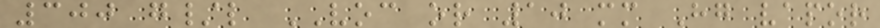300 g/l VOC or 10 mm Hg vapor
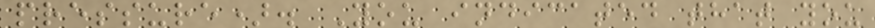pressure). You indicated that you
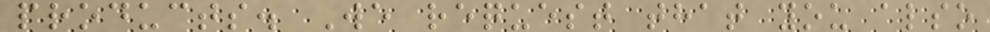products. We request that you also
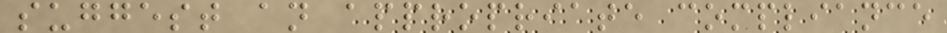suggest an appropriate compliance
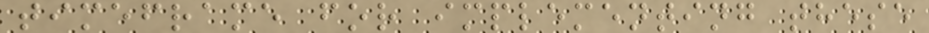timeframe for implementing these
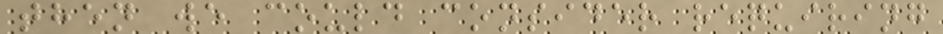then we could consider requiring
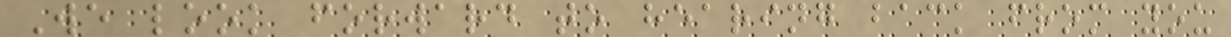We look forward to hearing back from you
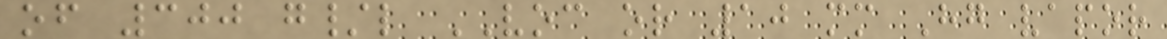of 300 g/l VOC or 10 mm Hg vapor
